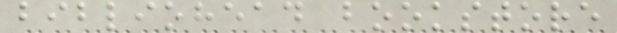bibliohead bookstore
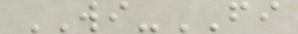WI-FI
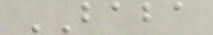BABA
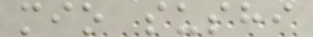mio sushi
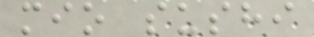mio sushi
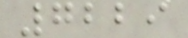7229
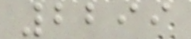2299
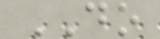DO
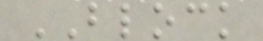BLOCK
